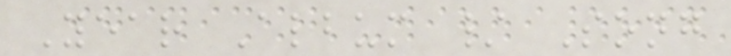Year Album / Song
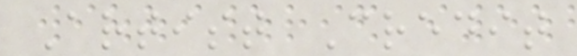Artist Credit
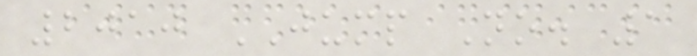2010 JUMP No. 1
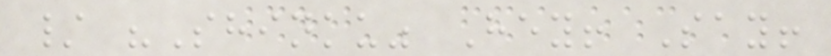/ "Shinku" Hey! Say!
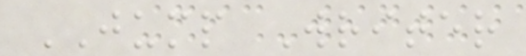JUMP Writer
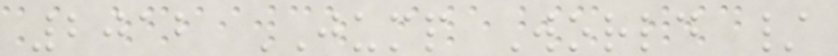2012 JUMP World /
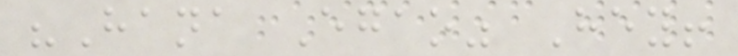"Hana Egao" Hey!
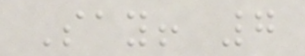Say! 7
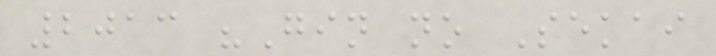2013 "Gin no Sekai
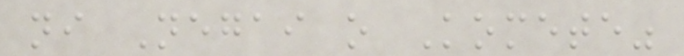ni Negai o Komete"
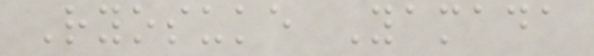Ryosuke Yamada
